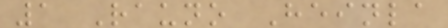1 Rauno Heinla
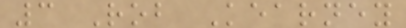3 Rob Kearney
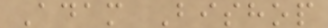Adam Bishop
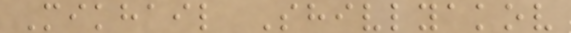Mikhail Shivlyakov
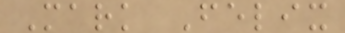Mark Felix
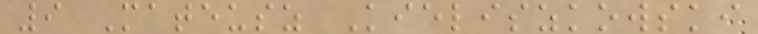9 Mateusz Kieliszkowski
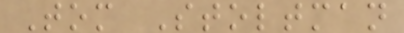Tom Stoltman
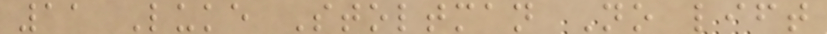11 Luke Stoltman No lift
